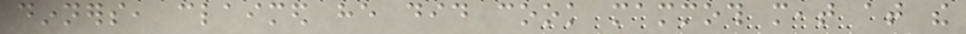dinners, claimed he did cook mammoth meat at the
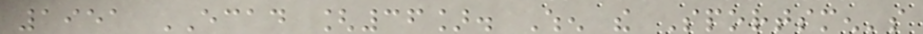1951 ECAD [36]. When the Sportsmen's
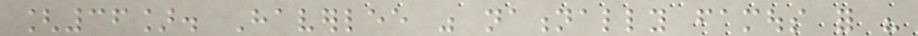[36]. Haverlee was nationally famous for his
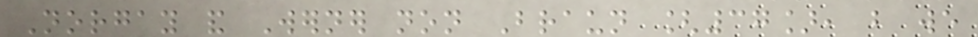Norgay and Werner non Braun [37], but we
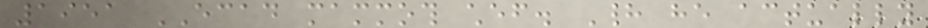1951 ECAD mammoth chef. Had he actually
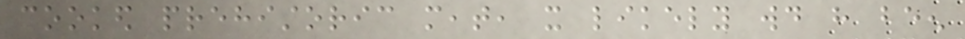cooked prehistoric meat, it likely would have been
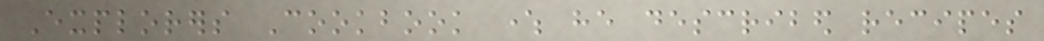Explorers Cookbook where he described recipes
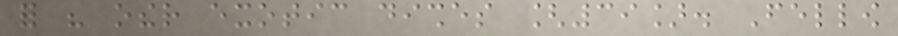for his other exotic dishes [39]. Fellow
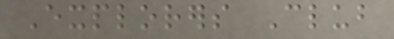Explorers Club
